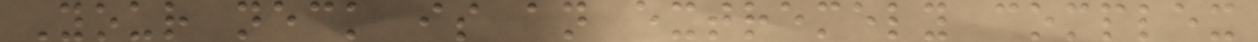Your neck is an extremely complex
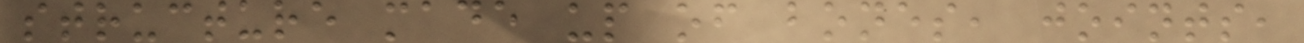structure made up of bones, joints,
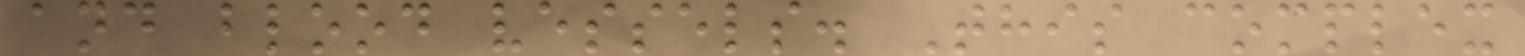and blood vessels. This complex
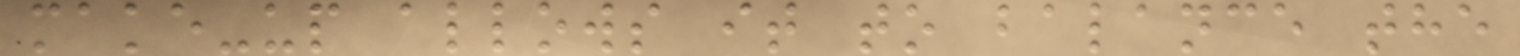make-up allows it to balance the
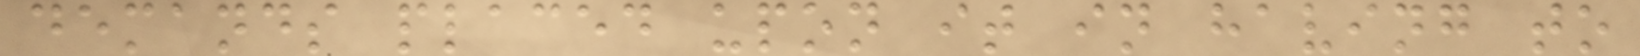demands placed upon it in having to
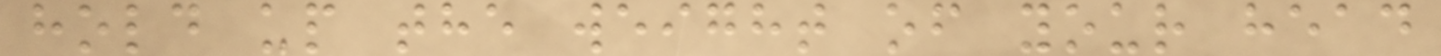hold up the weight of your head
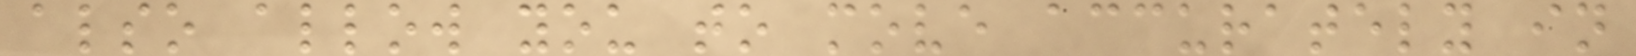also allow you to move accurately in
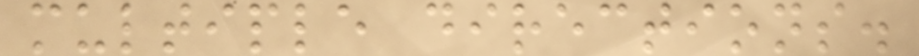multiple directions.
